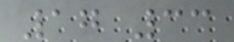17 33
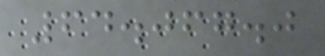64.067.0
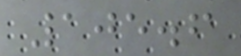105.6
